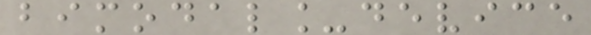bimodal_device
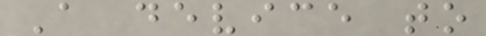A device to
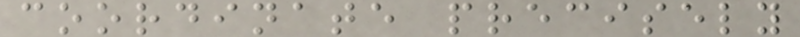coordinate precisely
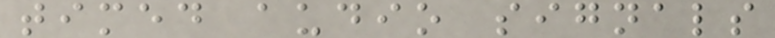timed audio signals
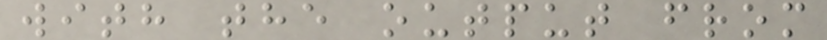with the output from
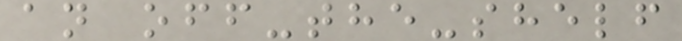an off-the-shelf
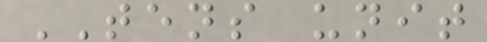TENS unit
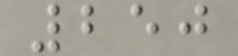250
